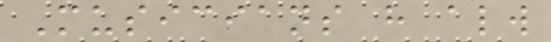Musicians have always
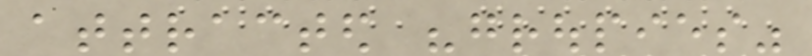attracted "groupies"
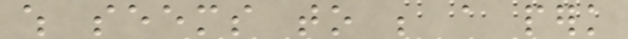which seems to be a perk
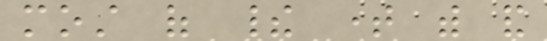most of their time with and
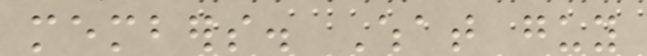members. What guy
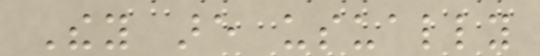They are usually
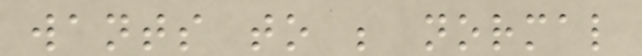wants to be normal
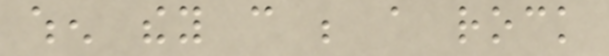when they can be a rock
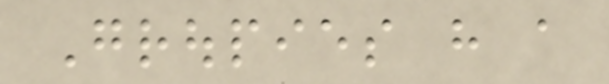Groupies have a
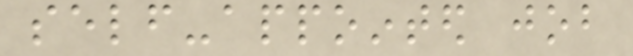self-appointed job
